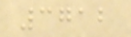3712
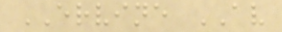ERVINE AV
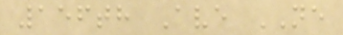156th Ave NE
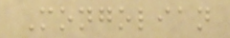Mongolian
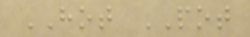HOT POT
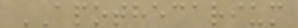APOTHECARIUM
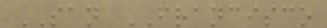SAN FRANCISCO
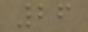26
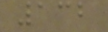132
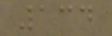134
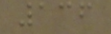136
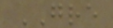GRE
